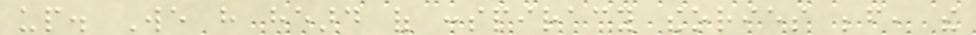up. We have heard of conspiracy theories before, the
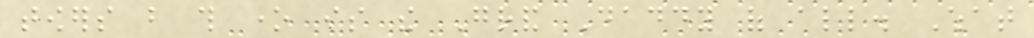towers but this one is the Grand Daddy of all. What
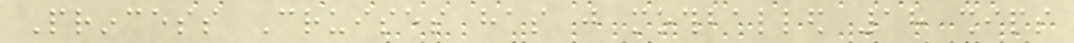Princess Cruises has just mothballed 18 ships
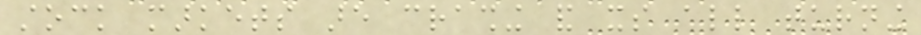stock markets are crashing and its all turning
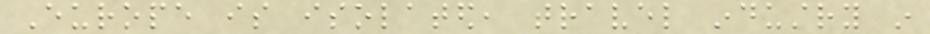Europe is isolated, travel industry in
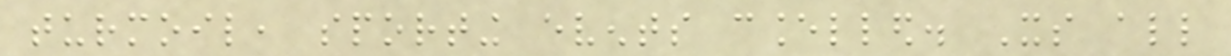turmoil, sporting events cancelled. Its all
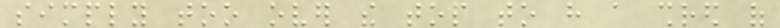simply too over the top to have a shred of
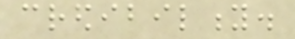credibility.
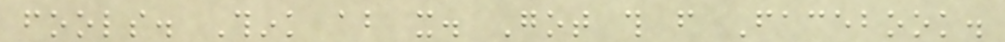fools. Think about it. Got this from Facebook.
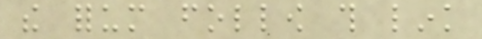the forum follow this link
